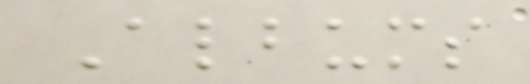Albums
